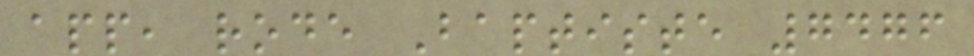app, rode Baptiste 7476
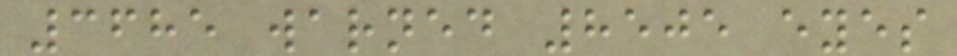3685 warned 8505 eyes
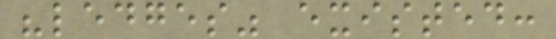"ledges" existed:
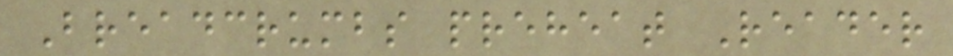Breadcrumbs preheat Reader
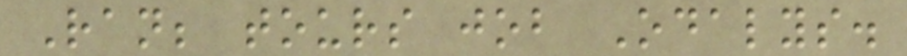Ran; tours job Odalys.
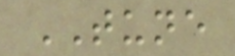TUNE
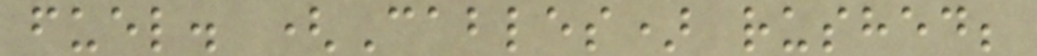fuel. (Cables) rushed;
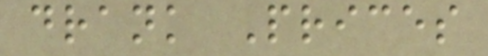drank Prices
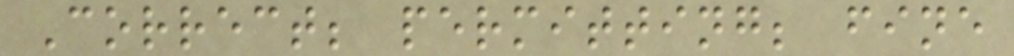Correct; permitting; fine
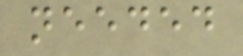needed
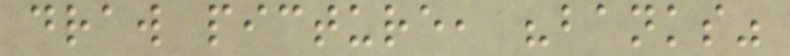draw picture, "banks"
